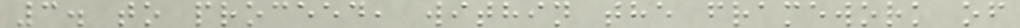3. to proceed, within the framework of
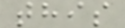this
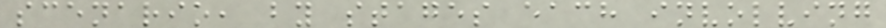scenario, by stages each involving
